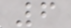6
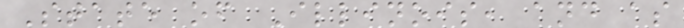State of Illinois, and as
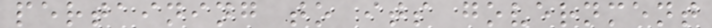pertaining to its government
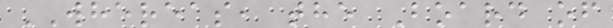WHEREAS, the Board of
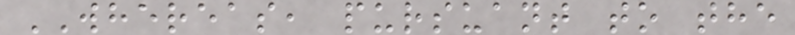WHEREAS, pursuant to the
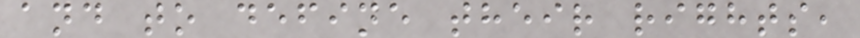and to define their rights,
